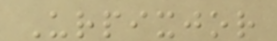Urpixjor
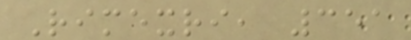Rimexri, 351
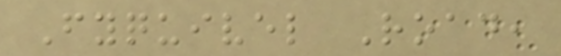Fyquivel Road,
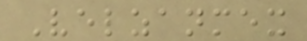Velzanmex
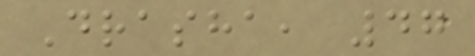Drasha, 47
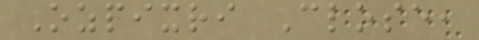Ozpixri Close,
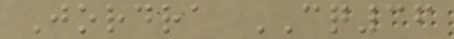Jordra CQ36
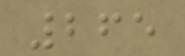265
